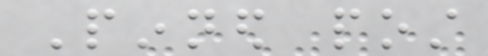Pinned post
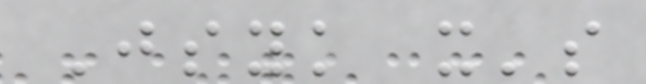Jsyk it's
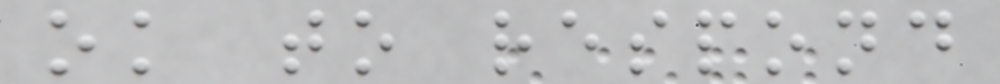ok to respond
